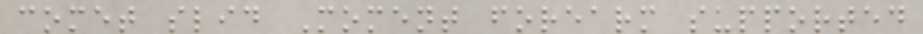comet slid Moment forearm supported
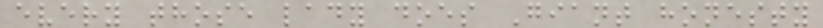every those lady does Giant honesty
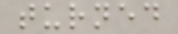turned
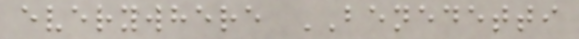everywhere BENEDETTI
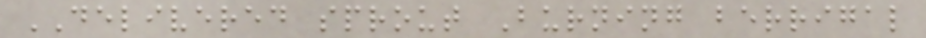DELIVERED sprout Burning berrigal
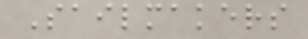Sailmakers
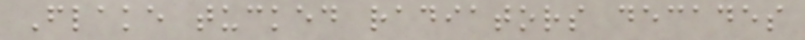Flake tucked radiators decades
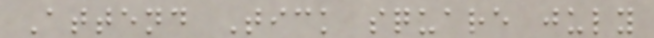Attend Tick square july
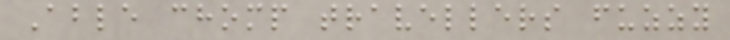Able chomp travellers fuzzy
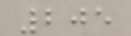205
